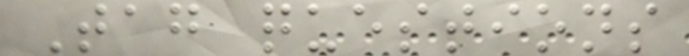Tag questions
